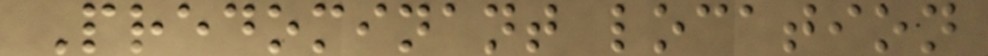Predominant location
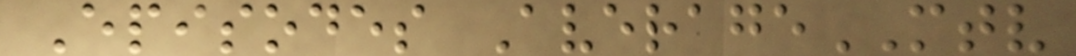Episodes AverageMTV
